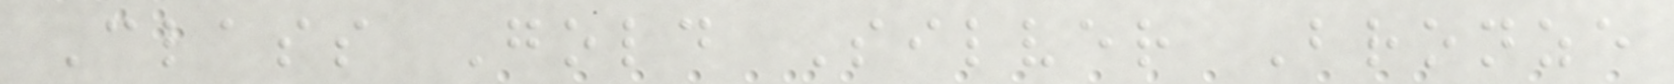Class Gold Silver Bronze
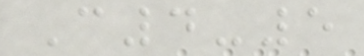C4-5
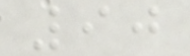90
